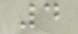4
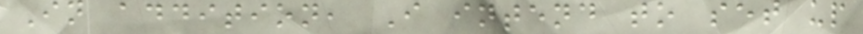In addition, I intend to set up
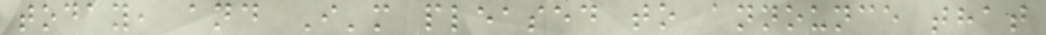today, and I'm pleased to announce that
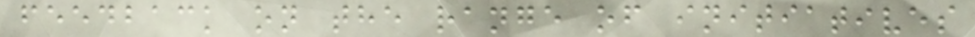feedback on the range of initiatives
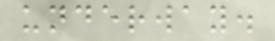underway.
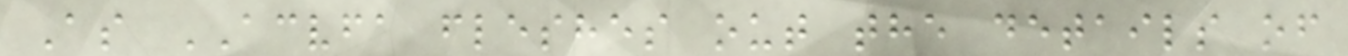As ACVFA fleshes out the details of
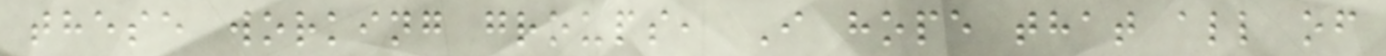these working groups, I hope that all of
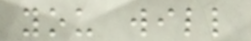you will
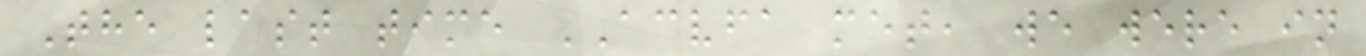The last time ACVFA met, we were in
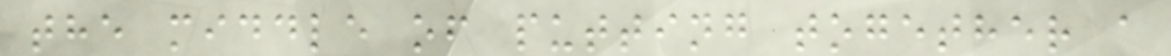the middle of putting together a
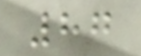87
